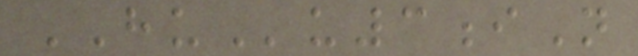HUu3iN
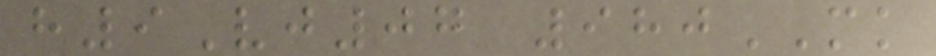h9Vj07 980MK
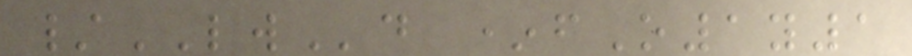/LWd *fO1y1
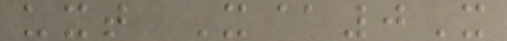uxt X@0X
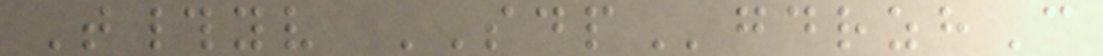T#yv SDPgdrzhC
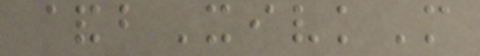&bXivkM
